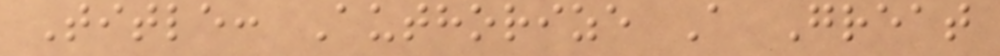Title: Authorize A Great
